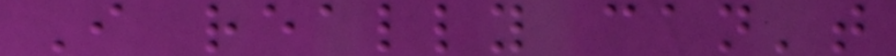I really can't
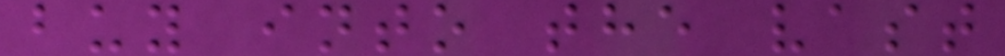buy into the vast
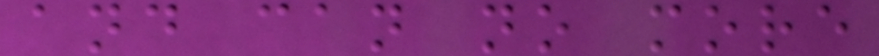and can no more
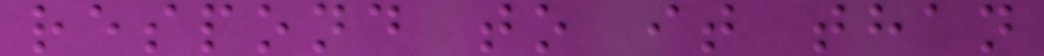respond to it than
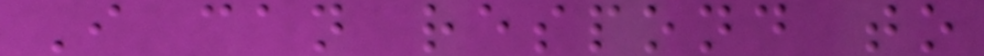I can respond to
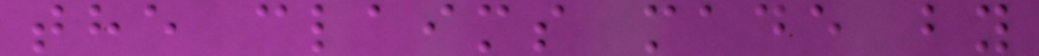the claims made by
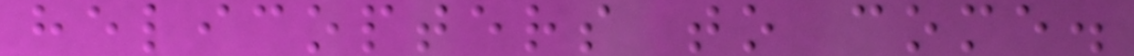helicopters to come.
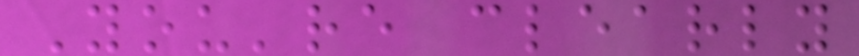You're clearly
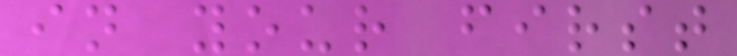in your first
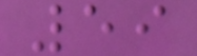59
